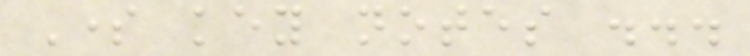Some key notes ...
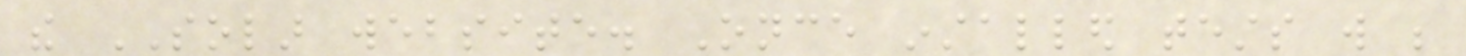the SOLAR website. Once installed tests will be
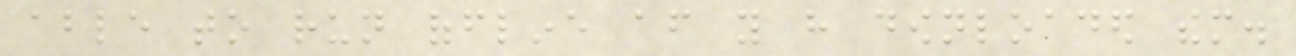able to run offline after you have downloaded them.
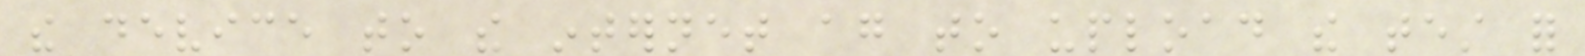the device to the internet again to upload the test for
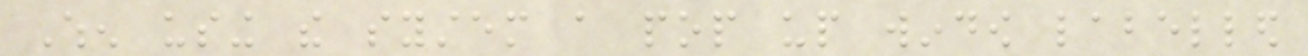When using the system a pop up window labelled
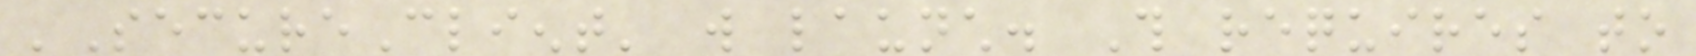'SecureClient' will launch. This requires to
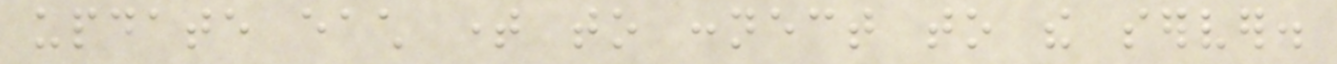update each time to connect to the server.
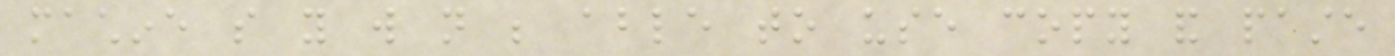machine so you will not be able to use copy and paste
